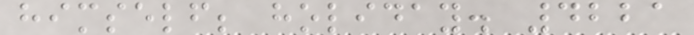himself; holiday. 4221
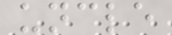uncle
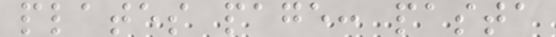plates page: pasta
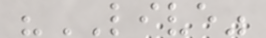"LIVE"
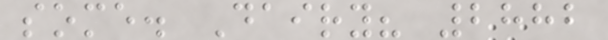some. Dairy? 2882
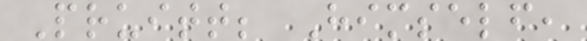Pruitt; Himself,
